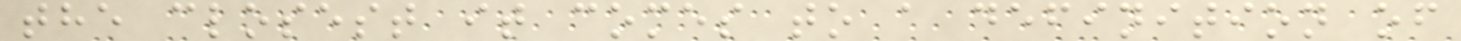the closest it comes to a definition of
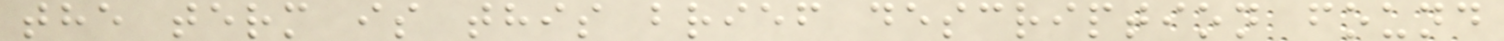the term is this brief description found
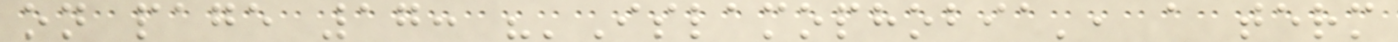on page 17: "'Islamophobia', a term
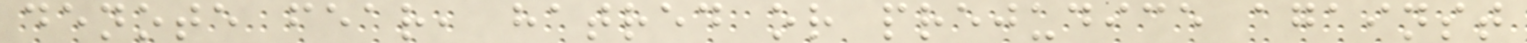denote fear, hatred or prejudice against
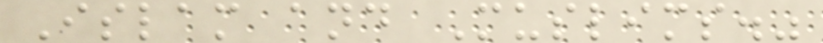Islam and Muslims."
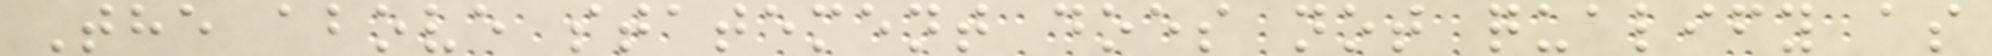The above statement does not qualify as
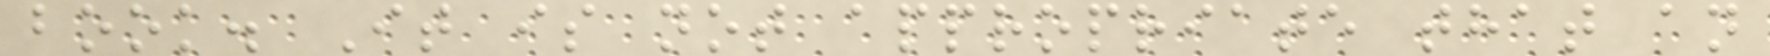book. It is not appropriate that an
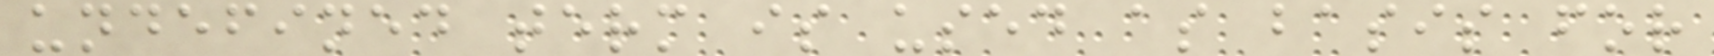undefined term is used as basis for
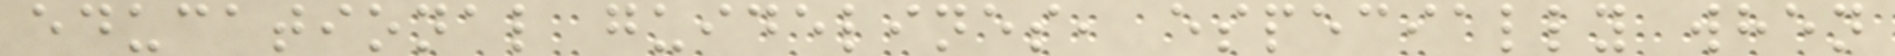educational guidelines, especially when
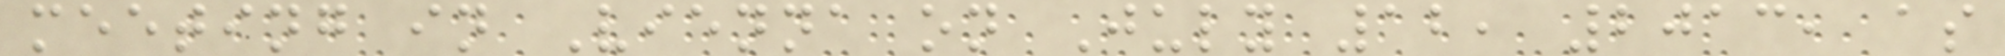meeting in Vienna on July 12, 2013, as
